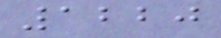1220
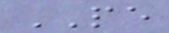PE
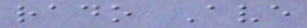rado Ave
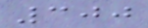300
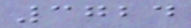3724
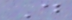D
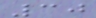30
